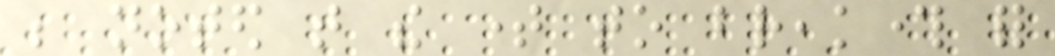be noted that the time to breakthrough for
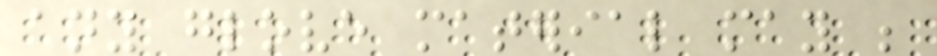any glove material may be
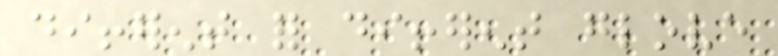different for different glove
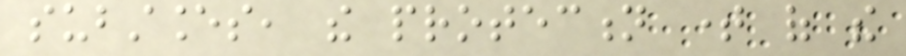substances, the protection time of the
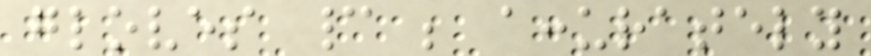gloves cannot be accurately
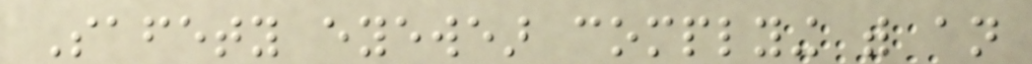Safety eyewear complying with an
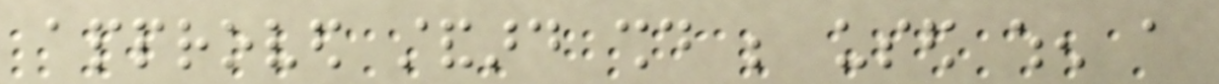approved standard should be used when a
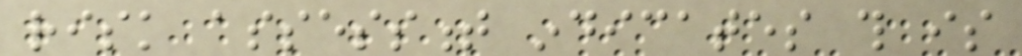risk assessment indicates this is
